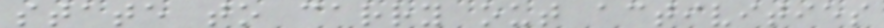state to carry out activities
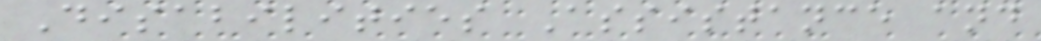Disabilities Assistance and
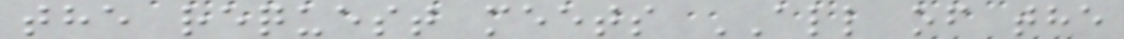the request meets ALL of the
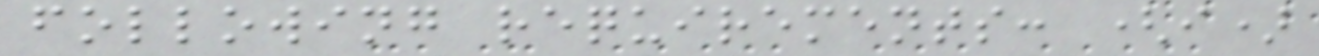following requirements: (i)
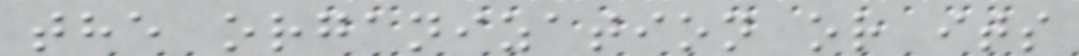the organization or its
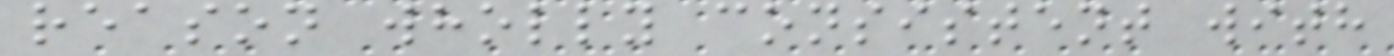reason wholly consistent with
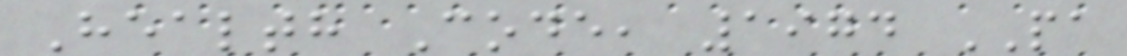Health Code, 1974 PA
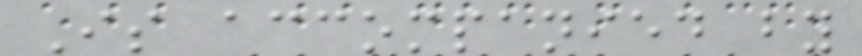Is accompanied by
